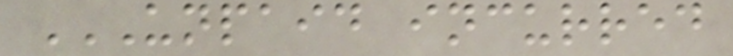UNPAID INCURRED
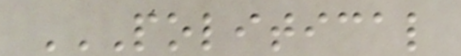POLITICAL
